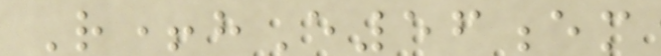R+hE56em
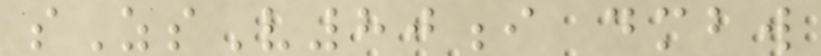sZsV80i dmbw
